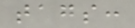tags:
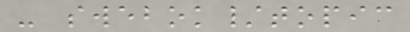- swebok/topic
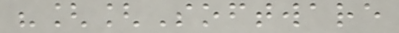"[[Software
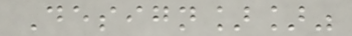Design]]"
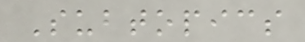Subtopics
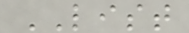LIST
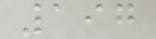197
